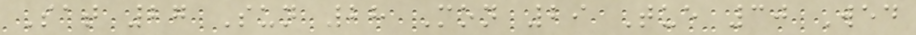Sat 27 Sun 28 Mon 29 Tue 30 Wed
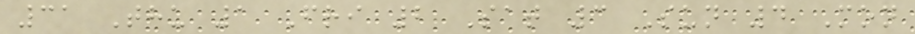31 Thu 1 Fri 2 Sat 3 Sun 4 Mon
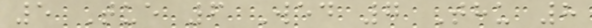5 Tue 6 Wed 7 Thu 8
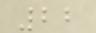22
